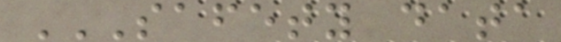SAFETY DATA
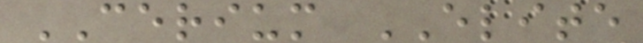CERIUM ELITE
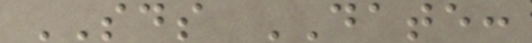SDS DATE:
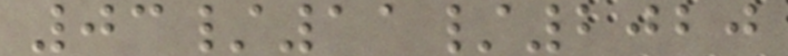03/11/2020
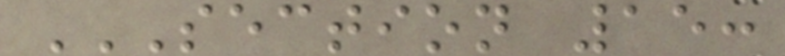SECTION 15:
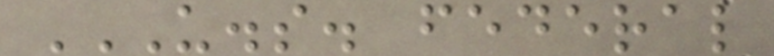U.S. FEDERAL
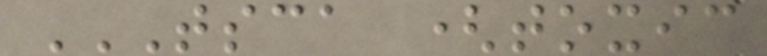TSCA (TOXIC
